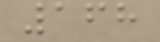168
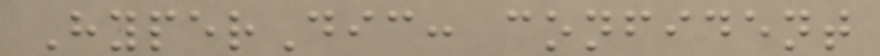HyperDic: confident
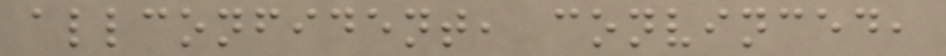allconfident, convinced,
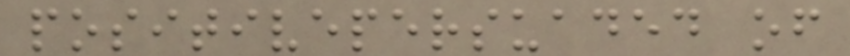positivepersuaded of
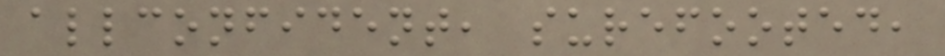allconfident, surefooted,
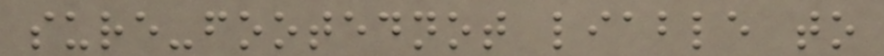sure-footednot liable to
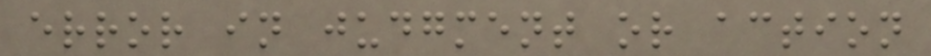error in judgment or action
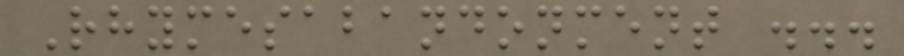Rhymesabandonment ...
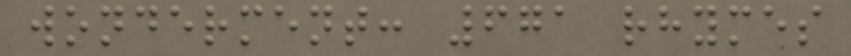wonderment: 671 rhymes
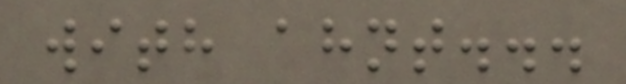with ahnt...
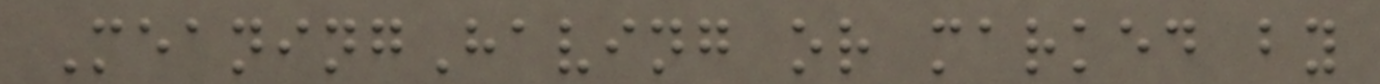MeaningHaving or marked by
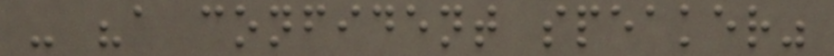- "a confident speaker"
